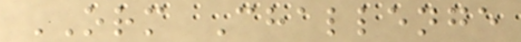ORM Challenge
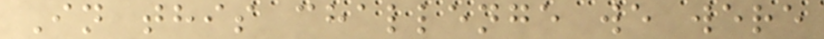In this challenge we were
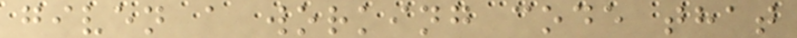given a working code that
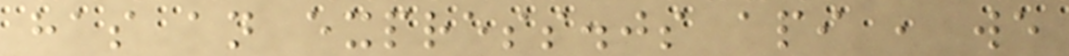has an express.js api , we
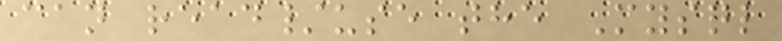can read/use the Mysql
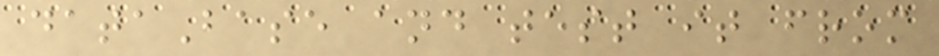dataBase and test it from
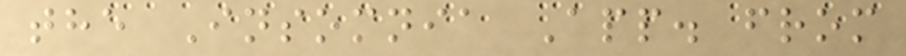the Insomnia App. from
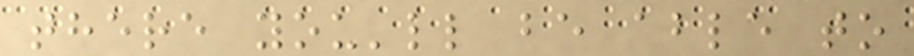there you'll be able to
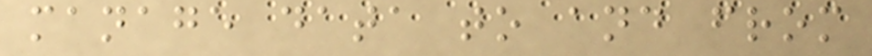manage data to and from
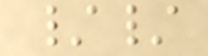//
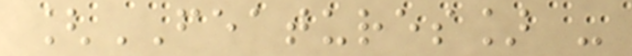[FEATURES] -
